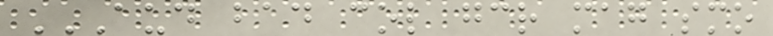AUD BAD COL GCR MAG SMO
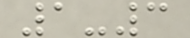1-3
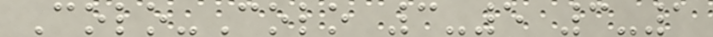Colo-Colo 3-5 3-1
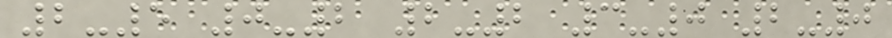2-5 0-2 2-2 3-0 2-0
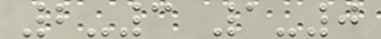2-3 1-0
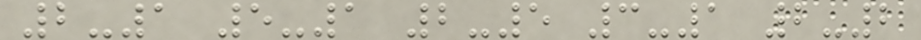2-1 5-1 2-5 3-1 2-2
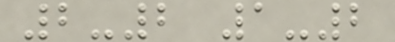2-2 1-2
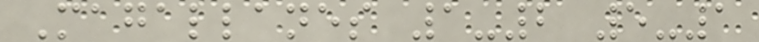Magallanes 1-2 5-1
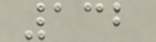132
